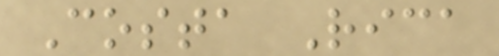Costa Rica
